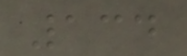134
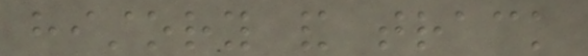history and track
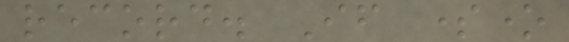record. If someone
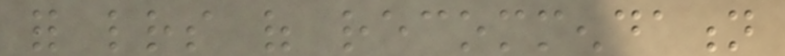for letters of recommendation
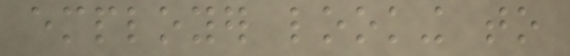employer looking to
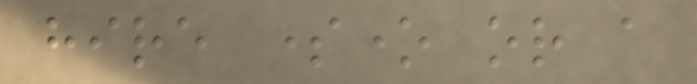hire someone or a
